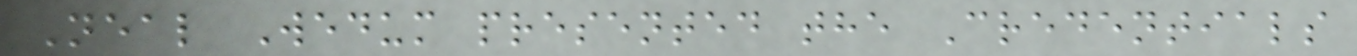Neal Wedum presented the Credentials
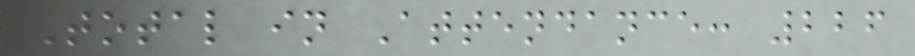Total in Attendance: 226
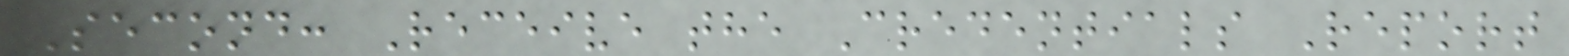Second: Receive the Credentials Report
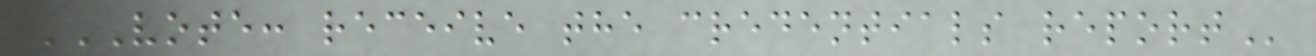VOTE: RECEIVE THE CREDENTIALS REPORT
